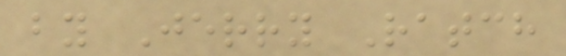by Jerry Ratch
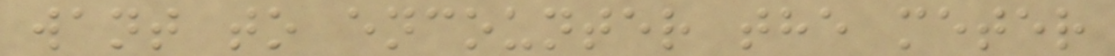want to encounter the meter
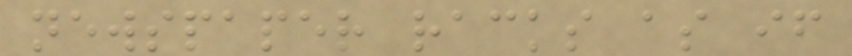newspaper racks as if
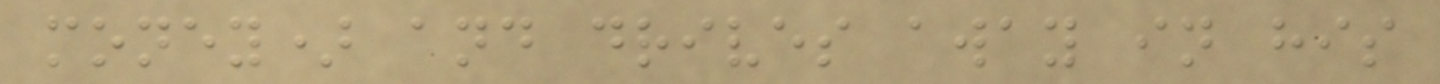money) and drives away in his
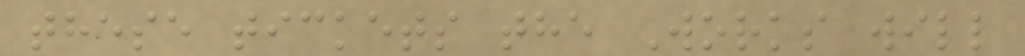these tickets the Works will
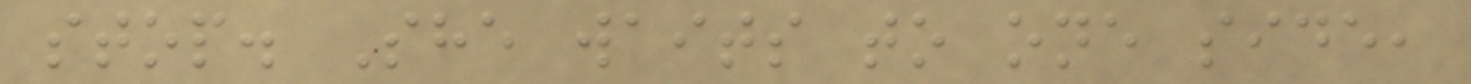stop. She waits to one side,
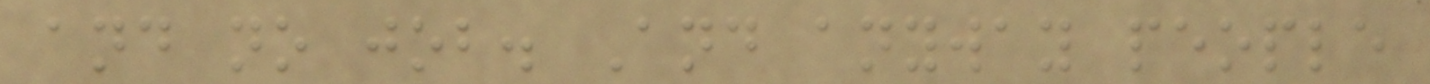and no job. And anyway people
